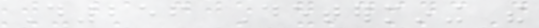D256 Determining the
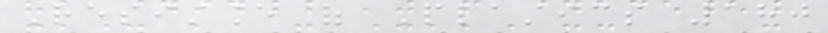Resistance of Plastics 180
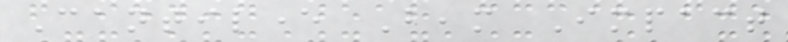Cantilever Beam Impact
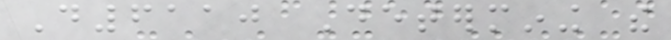D6110 Determining the
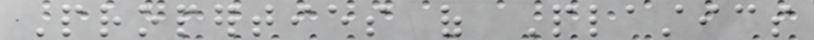Properties of Plastics
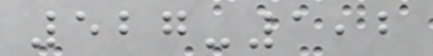527-1,2
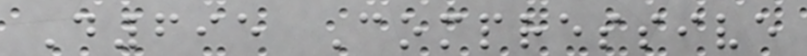D695 Compressive
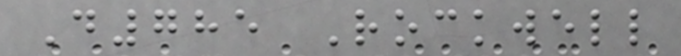D785 Rockwell
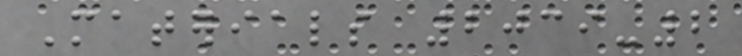Materials 2039-2
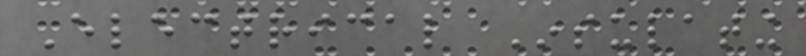Electrical Insulating
